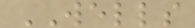WELLS
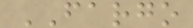FARGO
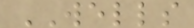WELLS
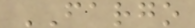FARGO
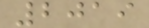2019
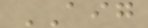AIG
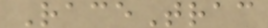RaceTrac
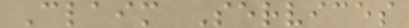Claim Services
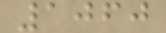1060
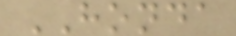HONDA
